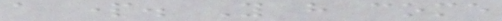a part. You have come
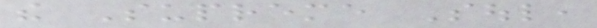the Supreme Soul,
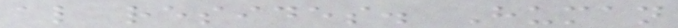also resides. Human
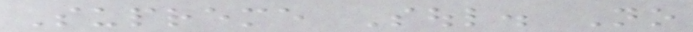Supreme Soul. No
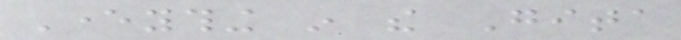Everything in the Gita
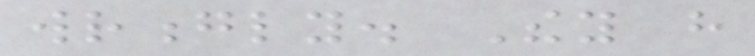wrongly. They have
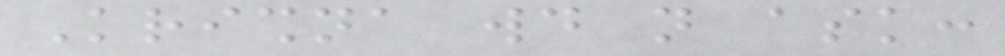Krishna would not ask:
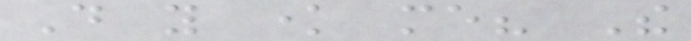Do you know me? The
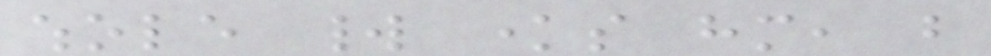whole world knows him, but
